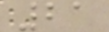21
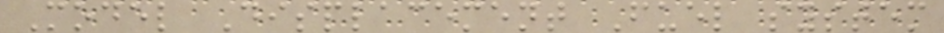Model Displacement Fuel system
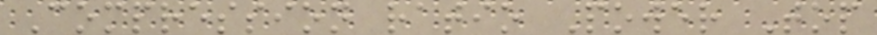Compression ratio Power Top
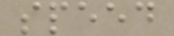speed
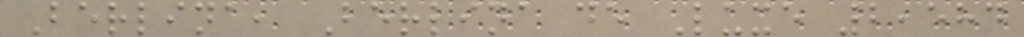Berlina, Berlina de Luxe 2,584
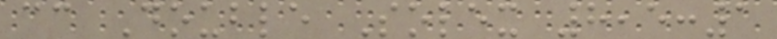cc Double Solex 8,5:1
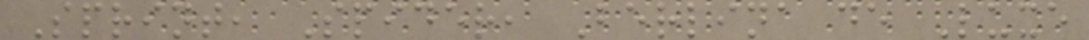Sprint, Spider, Berlina de Luxe
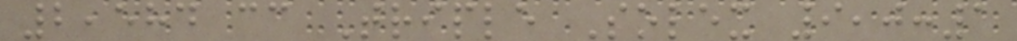2,584 cc Triple Solex 9,0:1
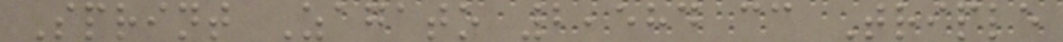Sprint Zagato 2,584 cc Triple
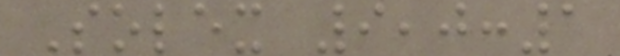Solex 9,0:1
